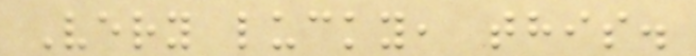Very lucky, this.
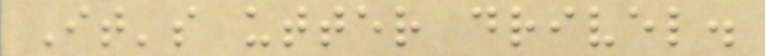It's utter drivel.
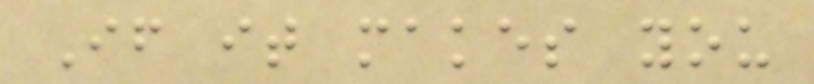If it makes you
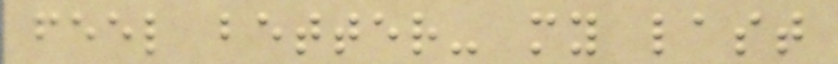feel better- my last
